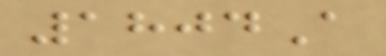1804A
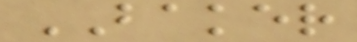BAKER
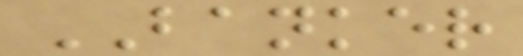BANKER
